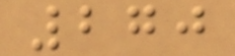270
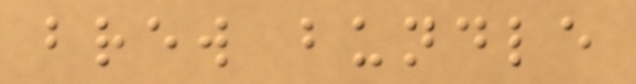brew bundle
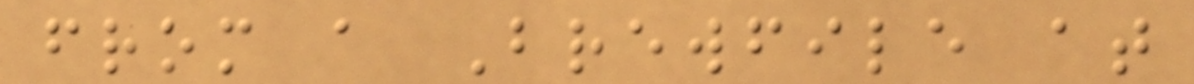from a Brewfile at
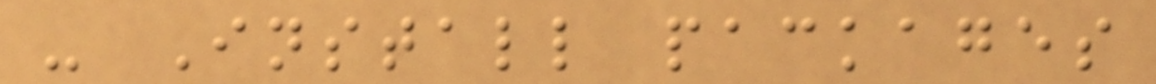- Install packages
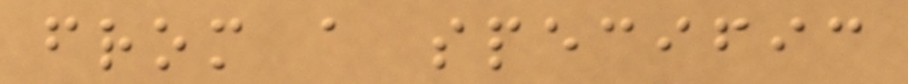from a specific
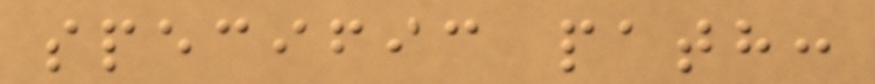specific path:
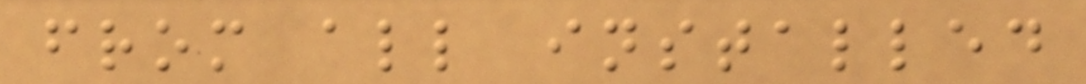from all installed
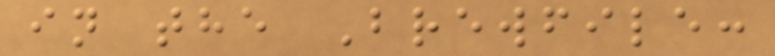in the Brewfile:
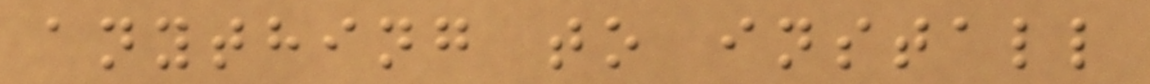anything to install
